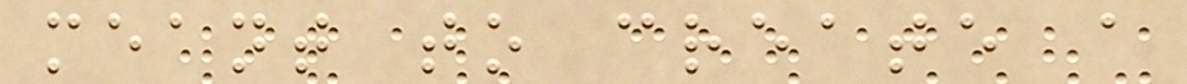meant to create a
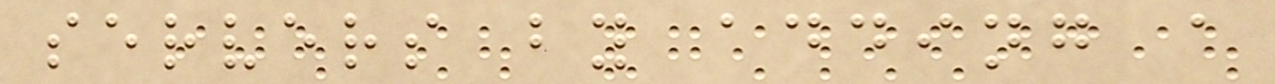servers by adding a
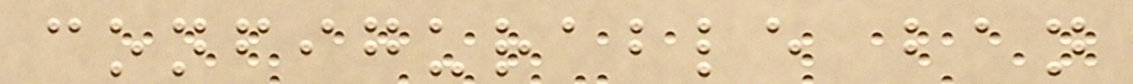configurable ban
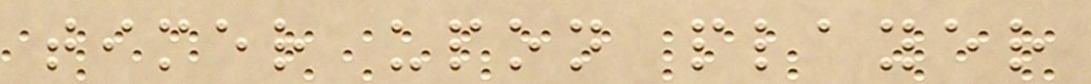timer upon player
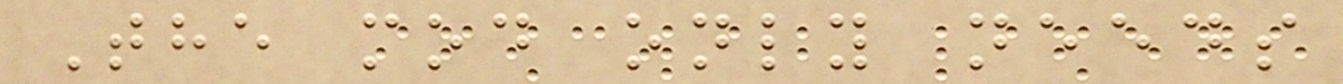The mod only needs
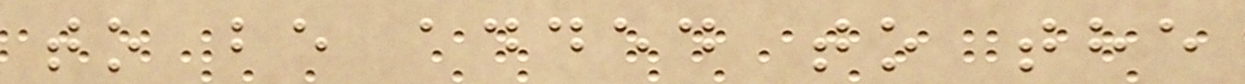to be added to the
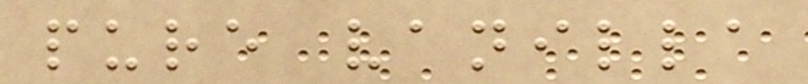pure vanilla
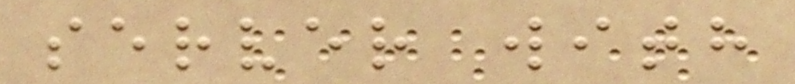server with
